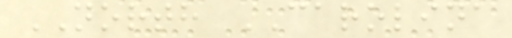NORTH CAROLINA
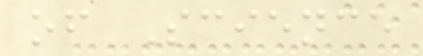of Science
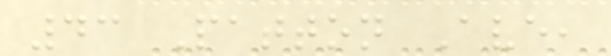43 Patton Ave,
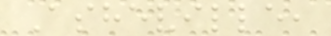Asheville,
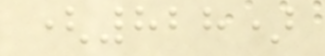(828)
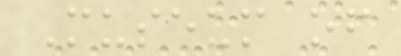Museum of
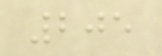205
